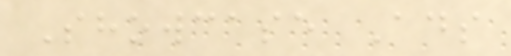Showcase Ads
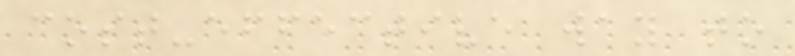cost-effective way to
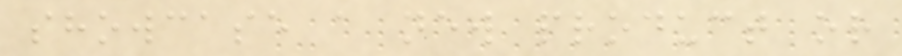showcase a new product or
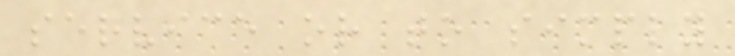service or to simply
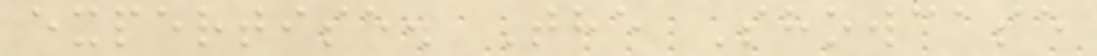expertise. The Showcase
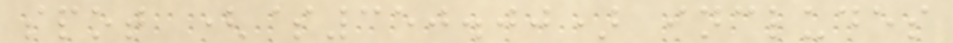spot ($350.00) includes
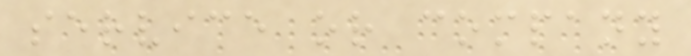service or company
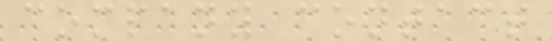company contact
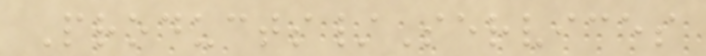Products/Services
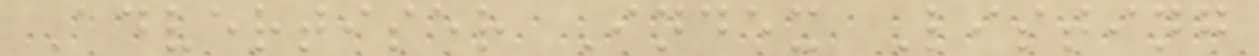Advertiser Index Listing
